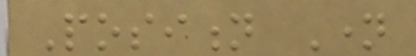Position Name
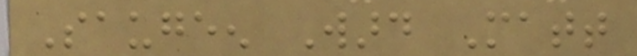Saugeen Ward Matt
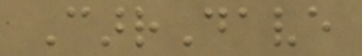CarrDave
